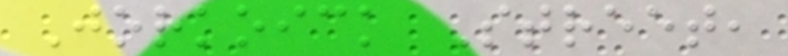Jorkoick Street,
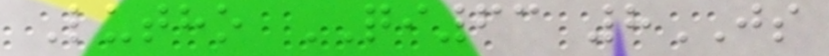Lutho QI63 8JS
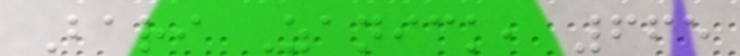Bari Zanick, 665
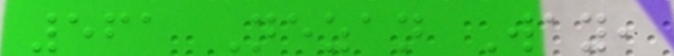561 Nezan Way,
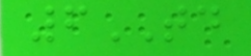6TD
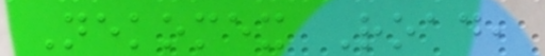Nekomex Road,
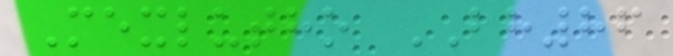Mexlutho BH86
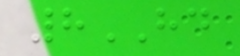8HD
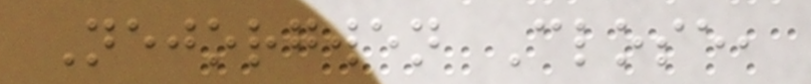Nejorgwen Close,
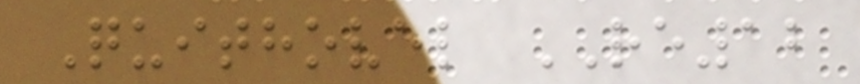Quithovel RE12
